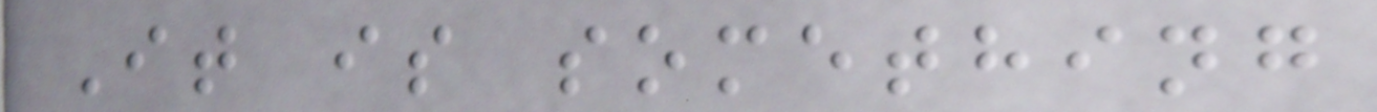It is something
